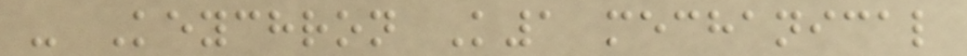- Keychron K1 mechanical
